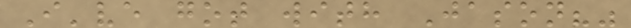I've got with Jason?"
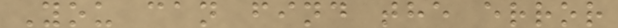You can find the error
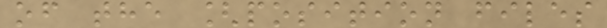of the [position files
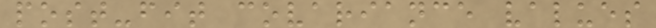post-fit covariance values
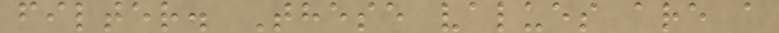filter. These values are a
